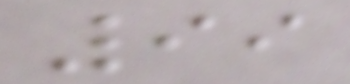99
